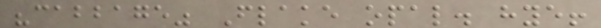"cabbage" Flake opal. hye!
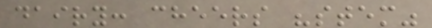dairy: cheers "stem"
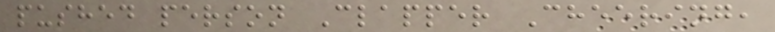pushed person Clapper Cheering,
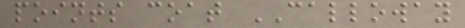points coat CALLOWAY
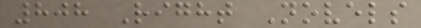808 Right Novels
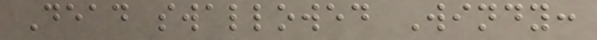Dead swallowed Windy:
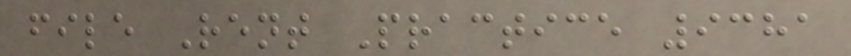file Rent Practice 9381
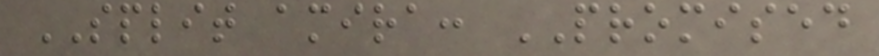SPLIT amira: PROMISED
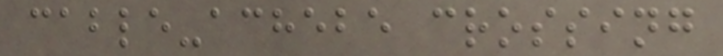cable-achebe crossing
